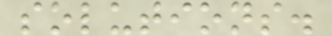solutions.
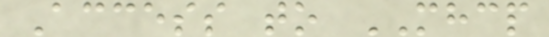Access to MHCP
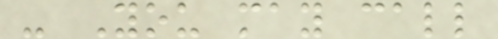- You may call
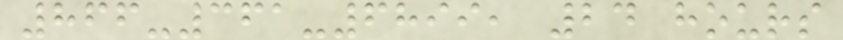866-361-6899, 24 hours
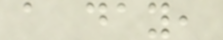a day,
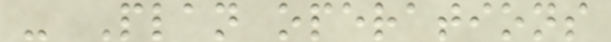- Plan operations
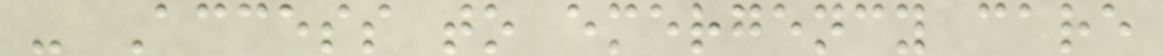- Access to emergency care
